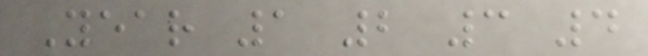Year 1 2 3 4
